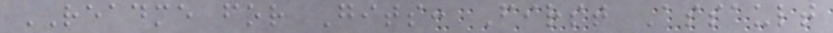README for Gits: First Assault
